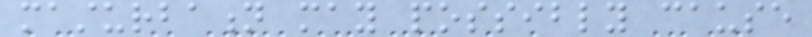masturbation may possibly cause
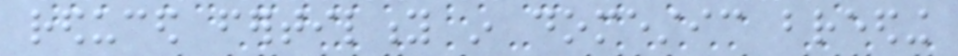reduced fertility in domestic breeding
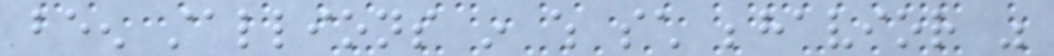been stallions in which such behavior was
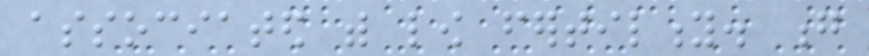associated with low fertility. g
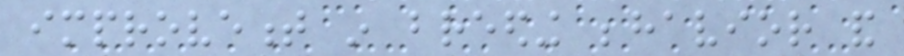improvement in breeding behavior and
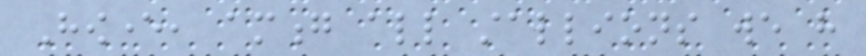However, among all stallions we have
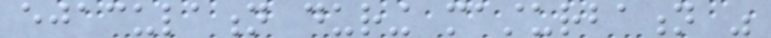ejaculation during masturbation was
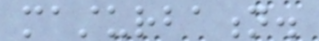masturbation.
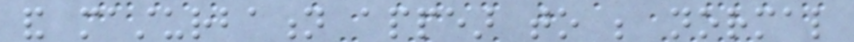and masturbation appear to be normal
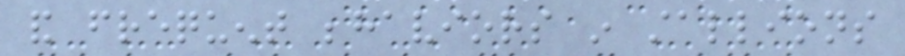and frequent behaviors in stallions
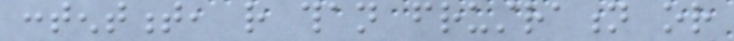contentment, rather than frustration or
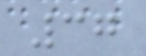37
